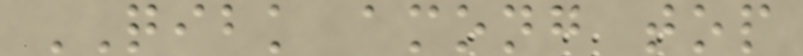QIBK among top
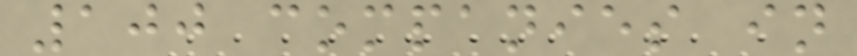100 companies in
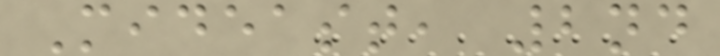Mideast, 2nd
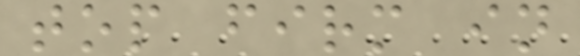top firm in
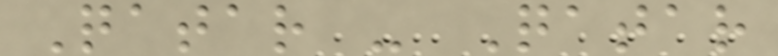Qatar - Qatar
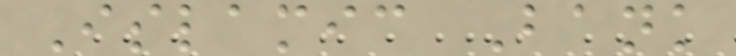Islamic Bank
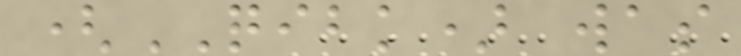(QIBK) was
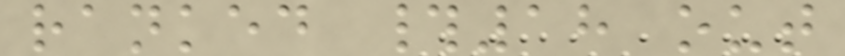ranked #18 out
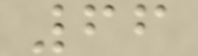66
